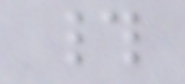#
